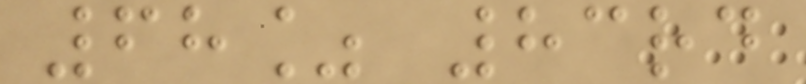68% 83rd
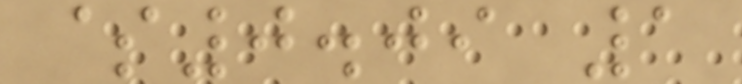$0.09 1
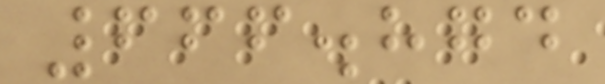666.874
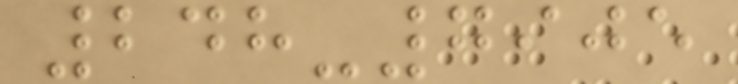248-7905
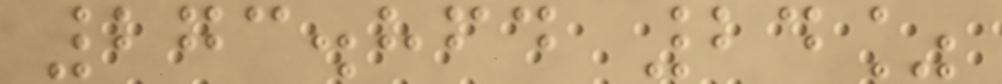273.864 24%
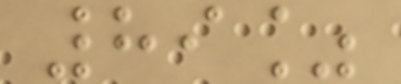89%
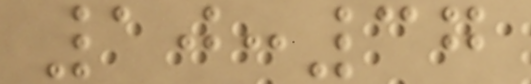10:37
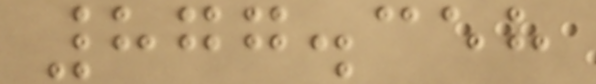877.358
